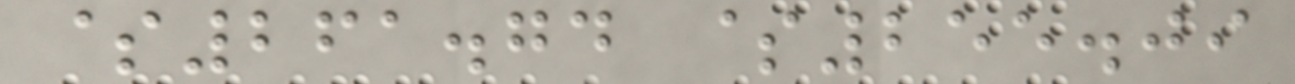$261.74 $255.09
